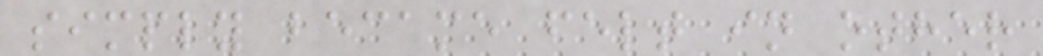simply became felt in other
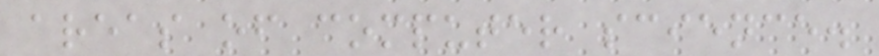areas of computer science.
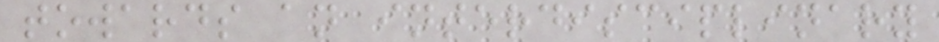towards an interdisciplinary
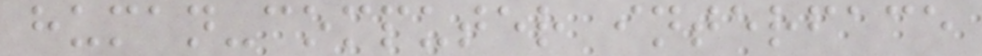human-computer interface
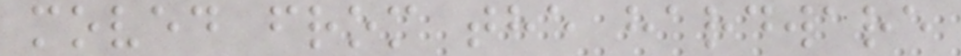moved from the hardware
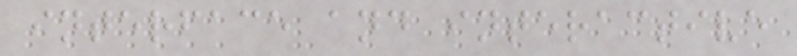interface and interactive
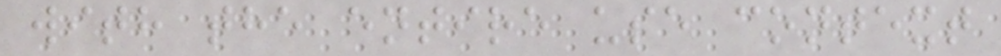with the entire use context
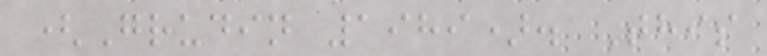(Grudin 1989). This
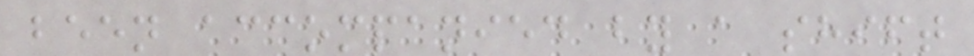been accompanied by a shift
